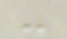-
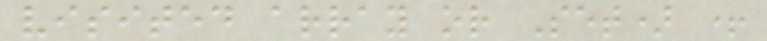visited array or Set) +
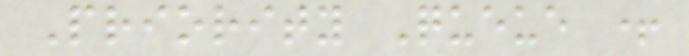Priority Queue +
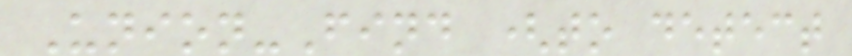Union-Find (to detect
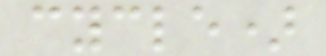cycle)
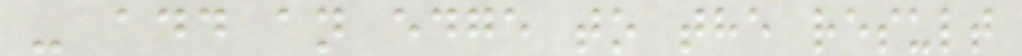- add an edge to the result
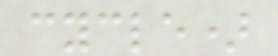cycle)
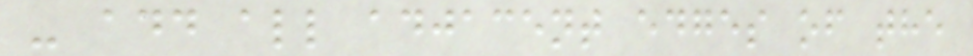- add all adjacent edges of the
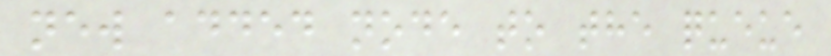new added node to the queue
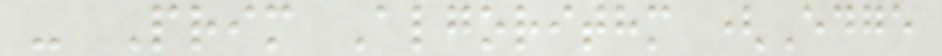- Prim Algorithm (Edge
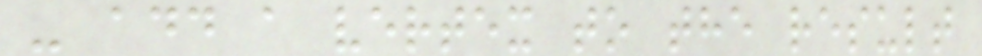- add a vertex to the result
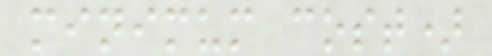minimum cost)
